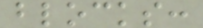blocks:
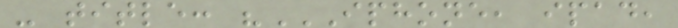- title: "IPHONE, IPAD,
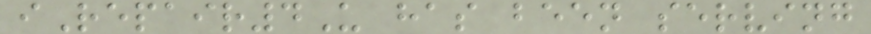iRepair4U has been serving
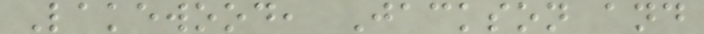Lakewood, Jackson and
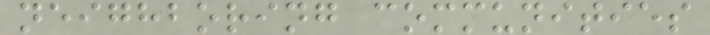neighboring communities
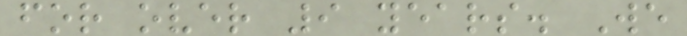for over 9 years. We
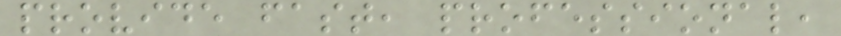provide fast, professional,
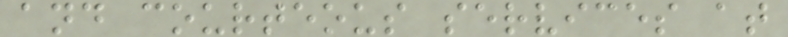and courteous services at
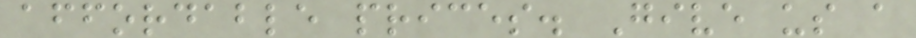affordable prices. Give us a
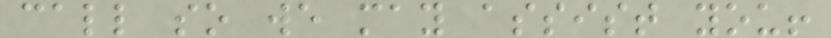call so we may assist you!
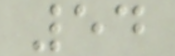54
